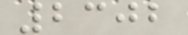2302
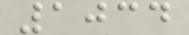1034
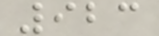923
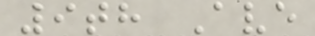9th Ave
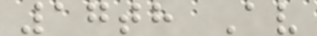17th Av
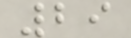29
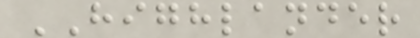HIGHLANDER
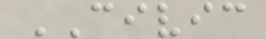CIVIC
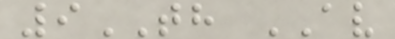9TH AV
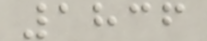1836
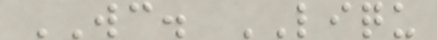WC. LIQU
